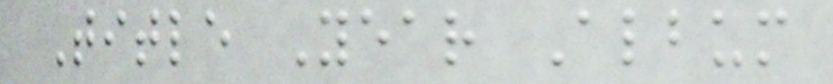Title Year Album
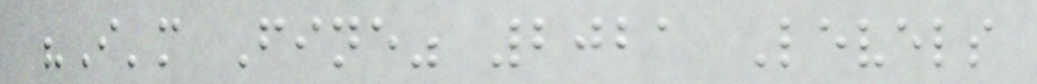"I'm Fine" 2021 Levels
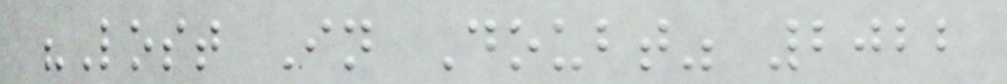"Lost In Doubt" 2022
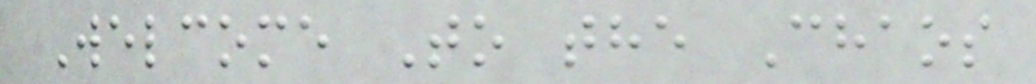Welcome To the Chaos
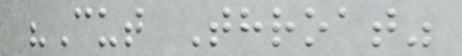"Cut Throat"
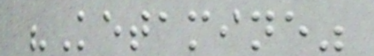"Ketamine"
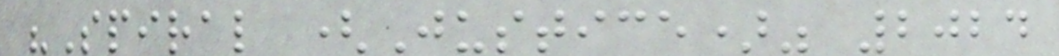"Spiral (Justice)" 2024
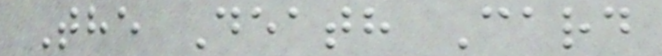The Death Card
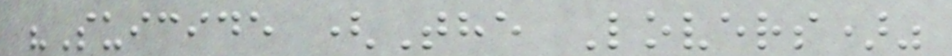"Suicide (The Lovers)"
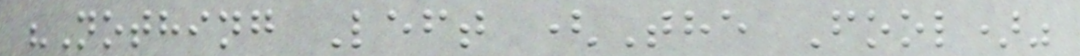"Nothing Left (The Fool)"
